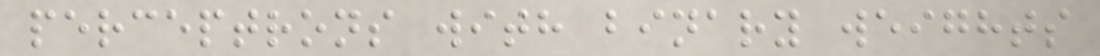perceptrons with binary weights
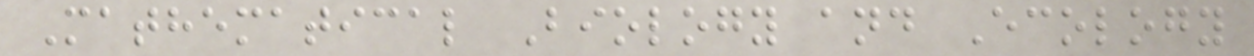Mathematical Biology and Ecology
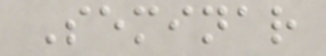Seminar
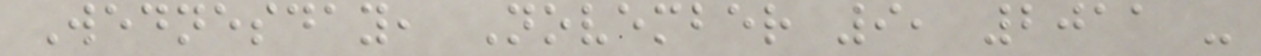Wednesday, November 9, 2011 -
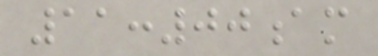11:00am
